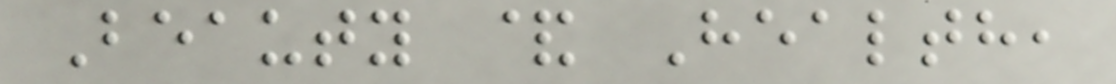Beauty & Health,
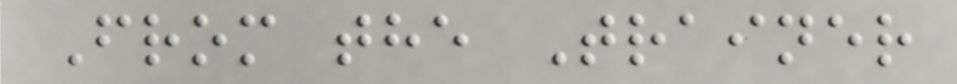From the Trainer
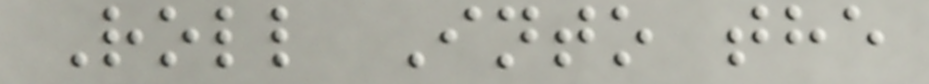Roll Into the
